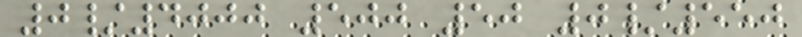0/4000 500 50 0/550
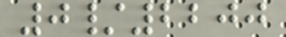0/2200
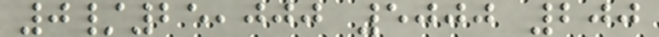0/25,000 5000 200
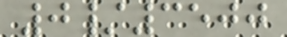0/3500
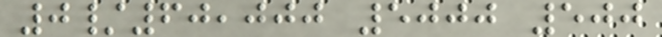0/60,000 5000 500
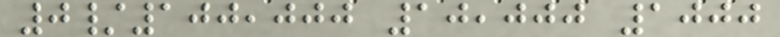0/100,000 10,000 1000
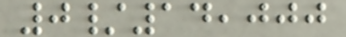0/14,000
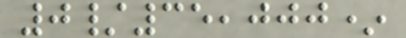0/35,000*
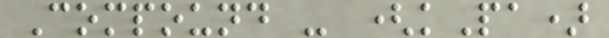Compound - (kPa)
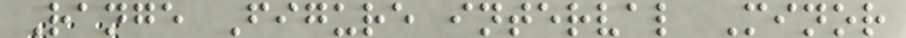Range Figure interval Minor
